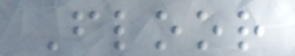Floor
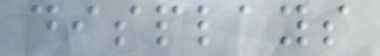displays
